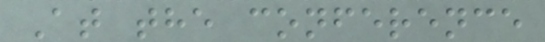At the conference
